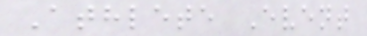Athlete Event
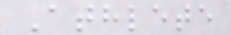Athlete
